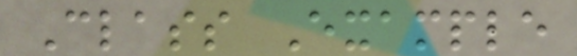Class Example
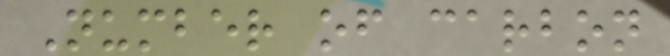Number of carbon
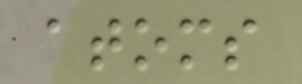atoms
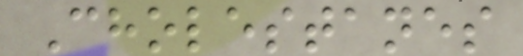Cholestanes
